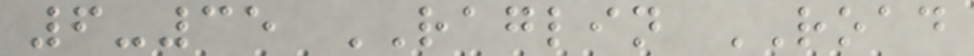6-35 RAGLIN ROAD
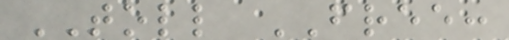TOLL FREE:
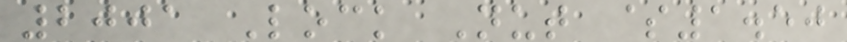2001 Lock Nut $1.50
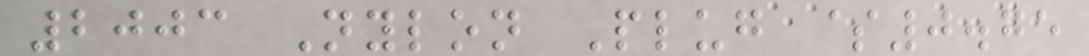2003 Nylon Plug $0.75
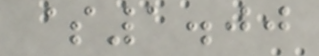$1.00
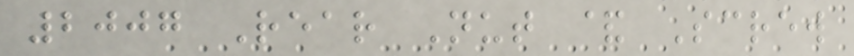2007 Rear Nut & Screw
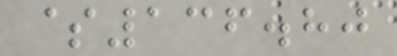$136.80
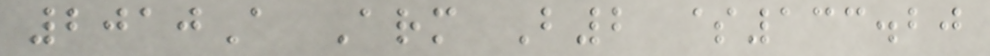2010A Arm B2 $133.20
